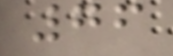76
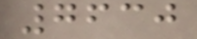7630
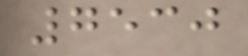7530
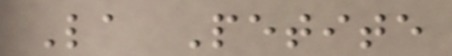La Petite
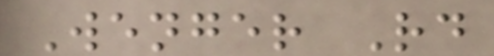Wenger Rd
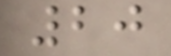20
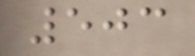503
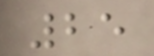25
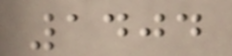1404
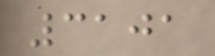3101
